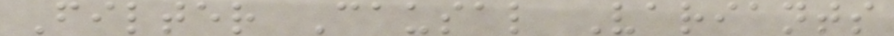Filter Causal Variants
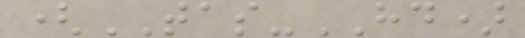(TAS-HD)
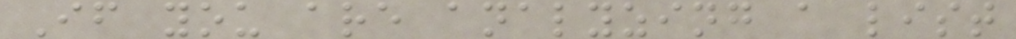If you are analyzing a list
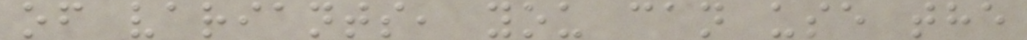of variants, you can use the
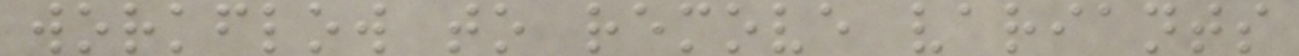workflow to remove variants
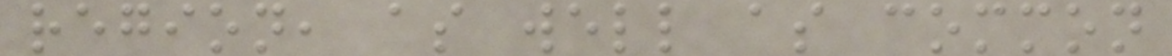region, as well as common
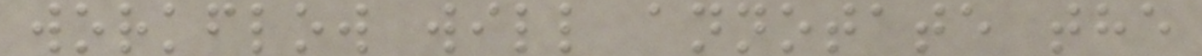workflow will annotate the
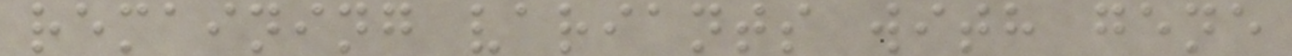remaining variants with gene
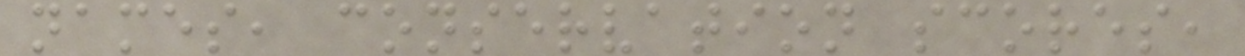names, conservation scores,
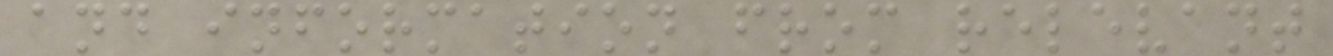and information from relevant
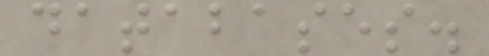databases.
